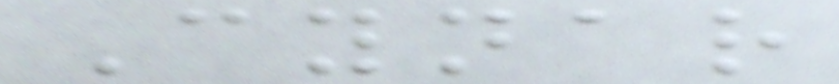Cynar
